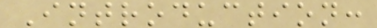Introduction:
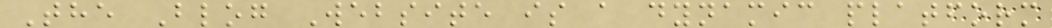The Blog Website is a dynamic platform
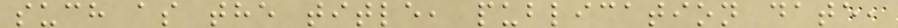such as the title, publication date,
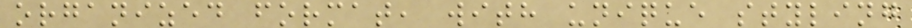organized format, with unique styling
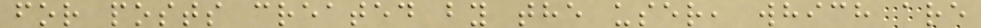for posts created by the user, which are
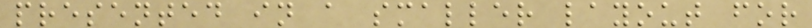presented in a smaller layout for
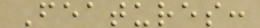Features:
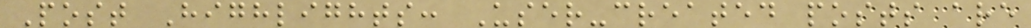Post Highlights: User-created posts are
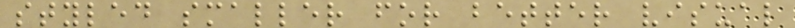styled smaller for better visual
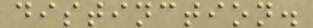distinction.
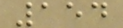154
